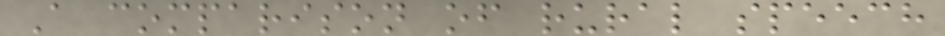A comparison of rural speech
